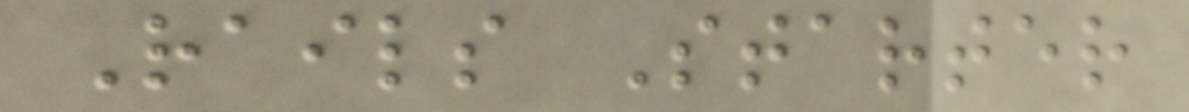Rails Starter
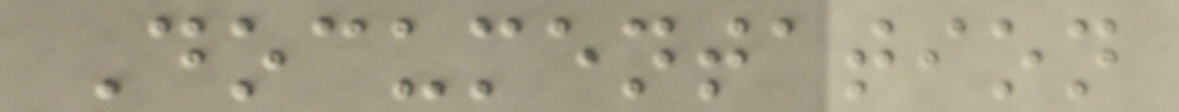Documentation
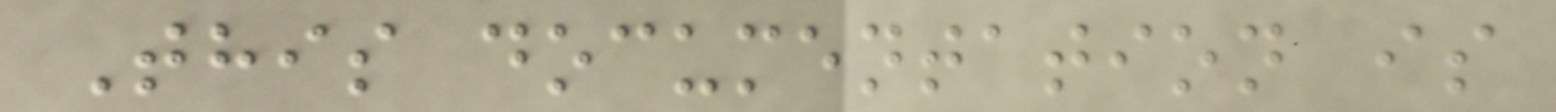This documentation is
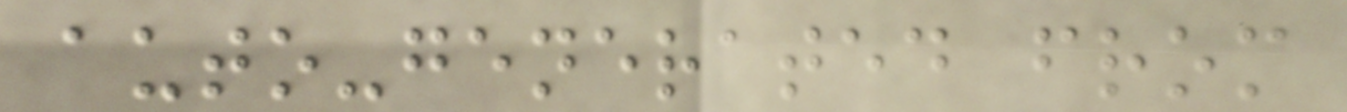auto-generated from
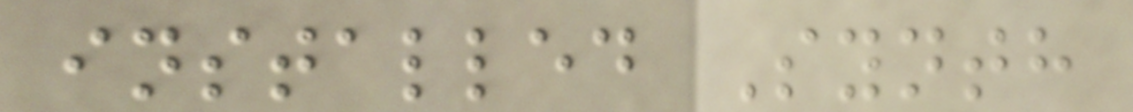installed Synth
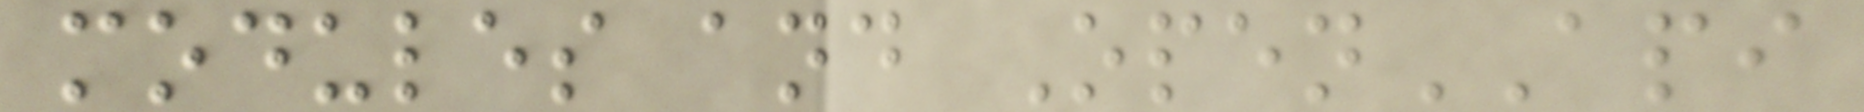modules and OpenAPI
